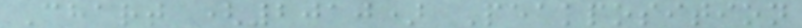Chart (2010) Peakposition
